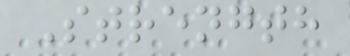Strength
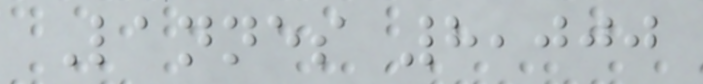Lannes 8,000
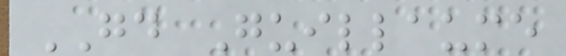GD Guillaume
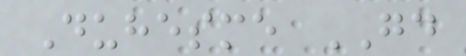Duhesme GD
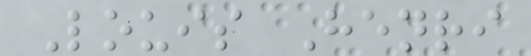Louis Henri
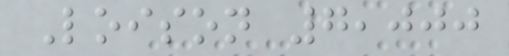Loison 7,000
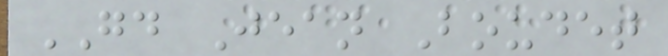GD Jean Boudet
